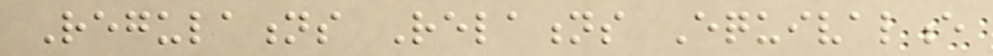Regulations Relations Equivalence
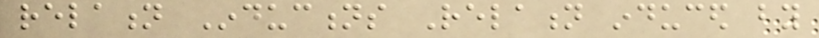relation Inductions Relation induced by
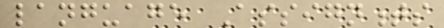language Assignments
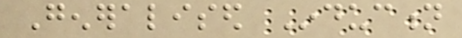Generalised Induction
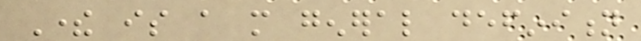There is a more general definition
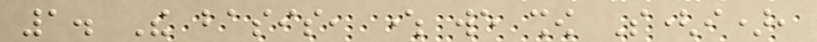1. The basis, where we show S(i),
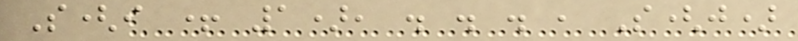S(i + 1), . . . , S(j)
